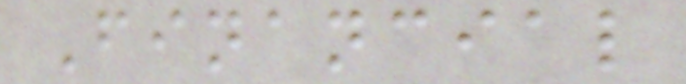Financial
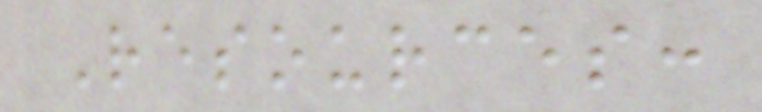Resources:
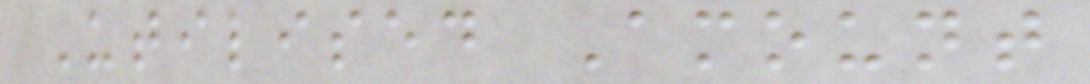Utilised Amount
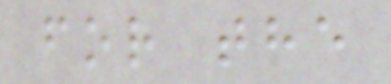for the
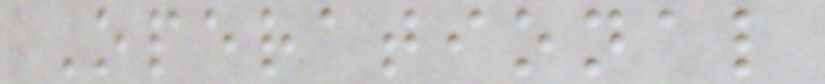Operational
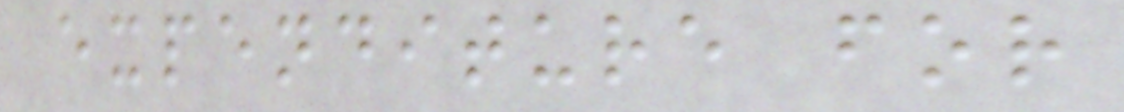expenditure for
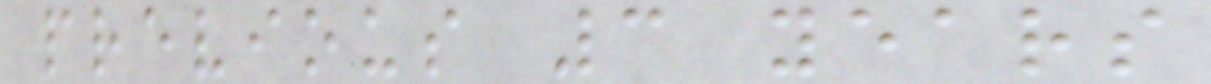previous 3 years
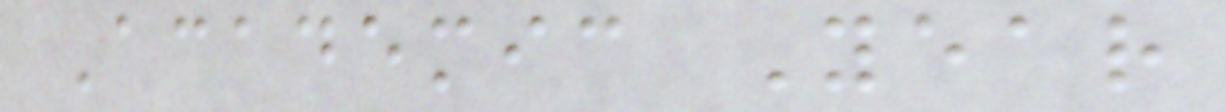Academic Year
